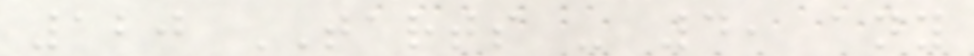120 TARTS - 4, any
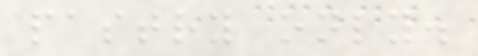pastry only.
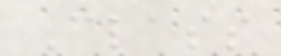Class
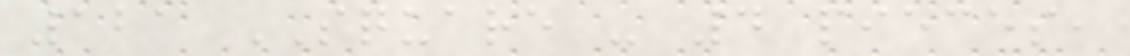121 SQUARE - 4 pieces,
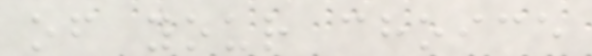of your choice
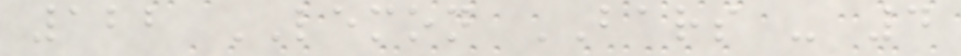122 LEMON BARS - 4
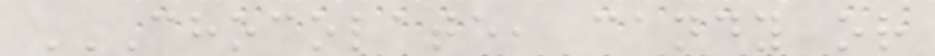CHOCOLATE, CANDY OR
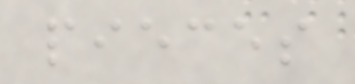pieces
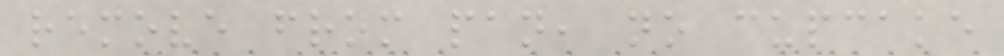remove from pan, no cupcake
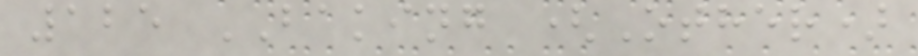125 BAKING (Other)
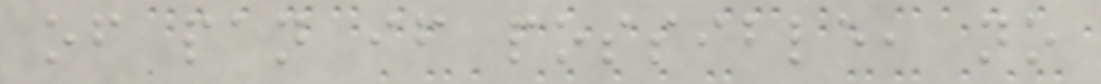of pan if possible, no
